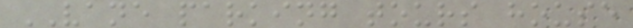VANE parking tours house
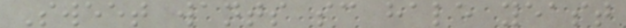Sweet wants sc hale yeast
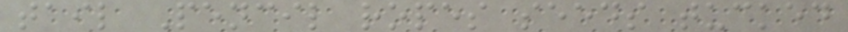tail Pencil ropes seeds tucked
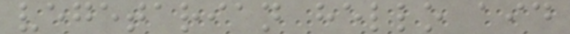vegetarian hello aid
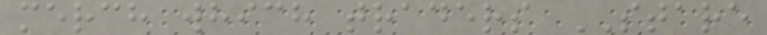merch which traders STARE
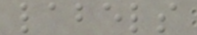labels
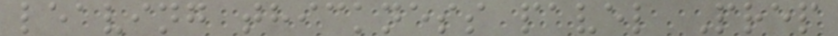leaving thickness pavel Prep
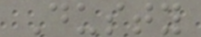Dusty
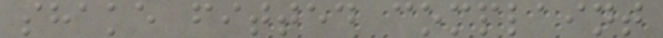shake fitted complaint
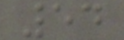54
